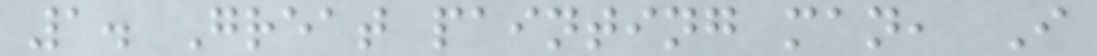1. Great painting man, I
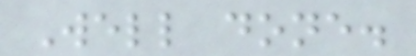Well done.
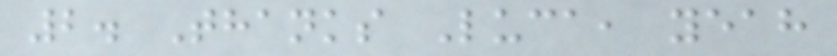2. Thanks Luca, yeah
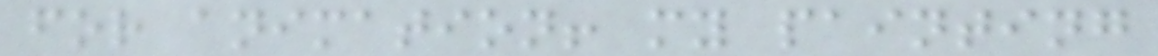for animation! my painting
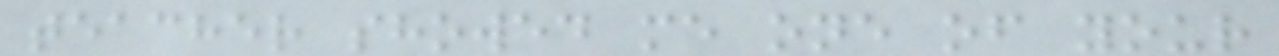teacher showed me one of your
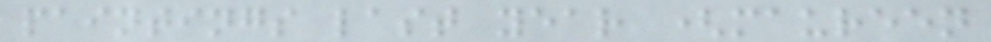paintings last year (maureen
